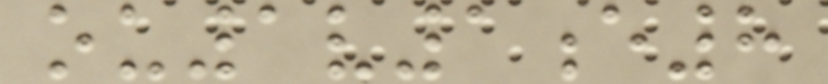ou1v1e8
